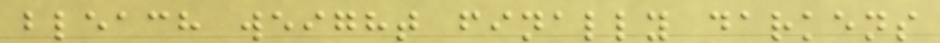bleach weight finally darkens
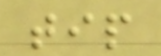tip
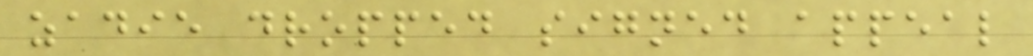zadie dropped signed appeal
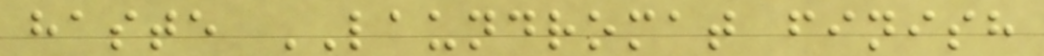haste LAUNDROMAT finish
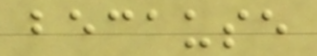because
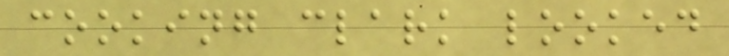cooking clark looked
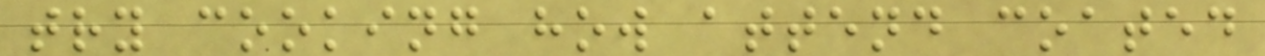try cooking how attend coated
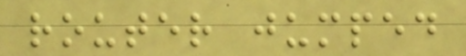router jumped
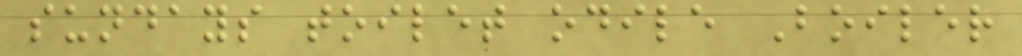sundays toilet odile Boiler
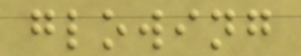glowing
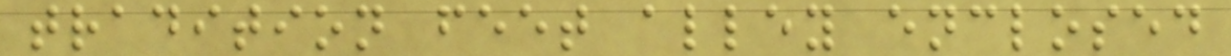tradition feet alley enclosed
